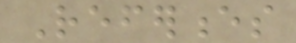References
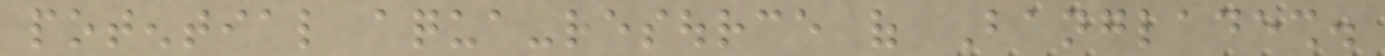potential aqua-resource of Bangladesh.
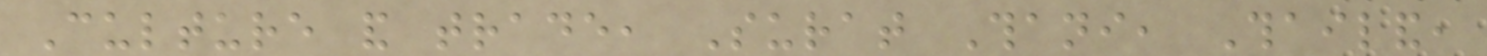Culture and trade, Surat Thani, Thailand,
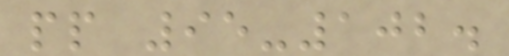pp 95-102.
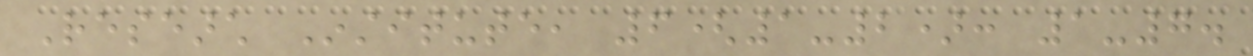Research Institute, 6(1-2): 1-7.
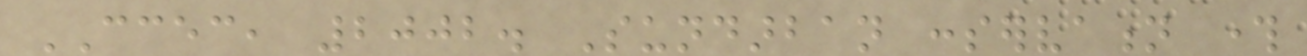CCEC, 2002. Sundarban conservation through
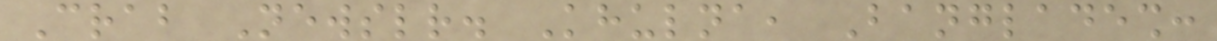Crab Newsletter. Khulna, Bangladesh:
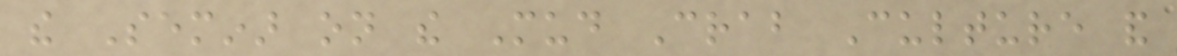the Seminar on the Mud Crab Culture and
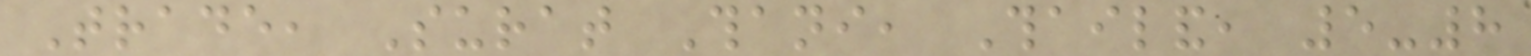Trade, Surat Thani, Thailand, 5-8
